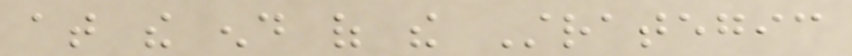at the end of the Strategic
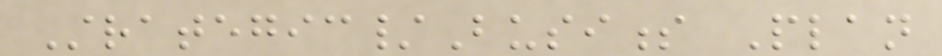Strategic/Business Plan
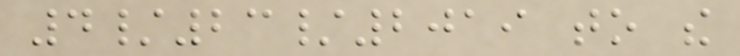4/23/2019 to the
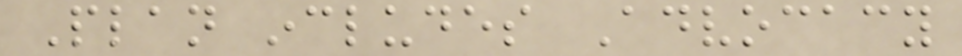Plan includes Advocacy
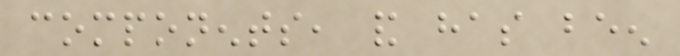components, and has been
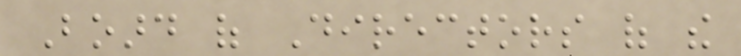Board of Directors of the
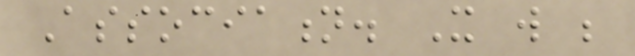Association. It will be
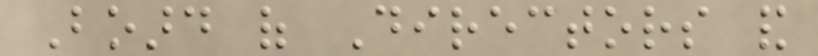Board of Directors and
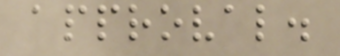approval.
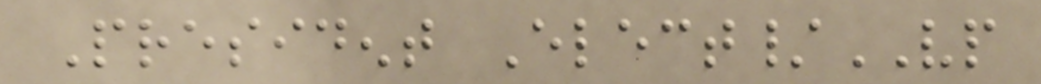President Elect/VP
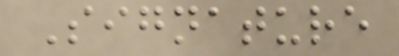Signature
